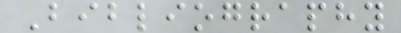Bibliography
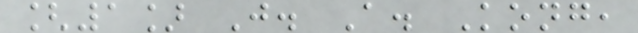[1] J. A. Kong,
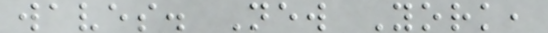waves. New York,
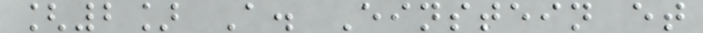[2] A. Einstein et
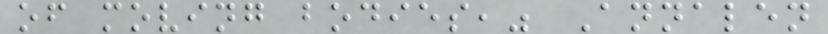of moving bodies," Annalen
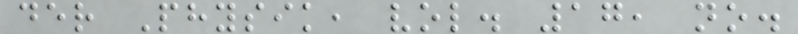der Physik, vol. 17, no.
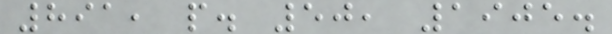891, p. 50, 1905.
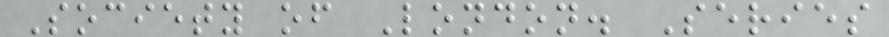Society of London. Series
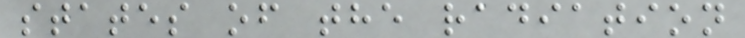states of the radiation
